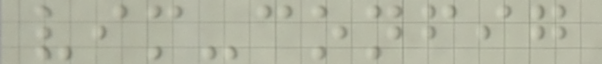vim-config
